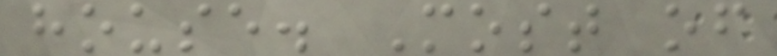house. Most of
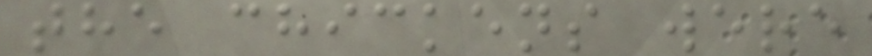the chickens were
